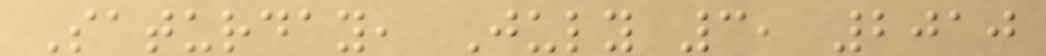Saturday, July 3, 2010
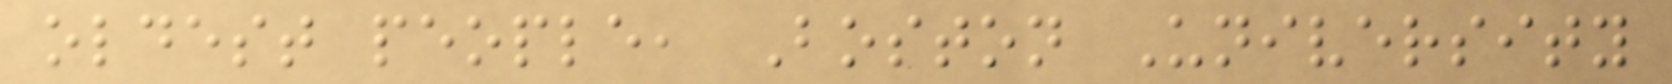oldest people, Boston University
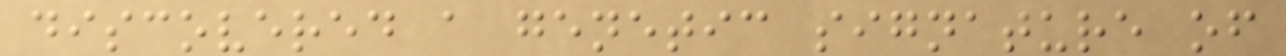discovered a genetic signature of
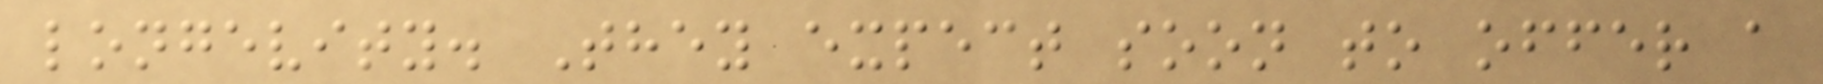longevity. They expect soon to offer a
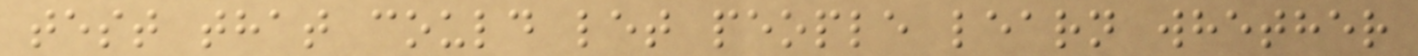test that could let people learn whether
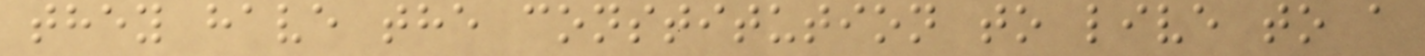they have the constitution to live to a
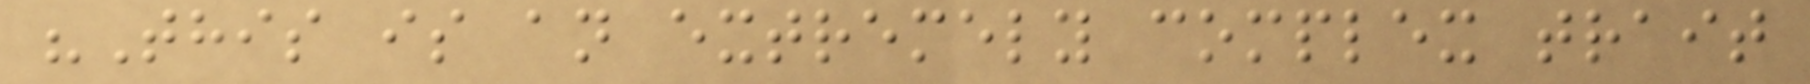"This is an extremely complex trait
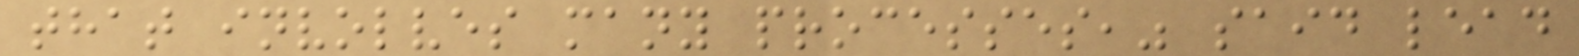that involves many processes," said lead
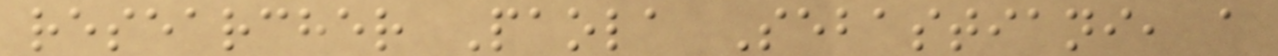researcher Paola Sebastiani, a
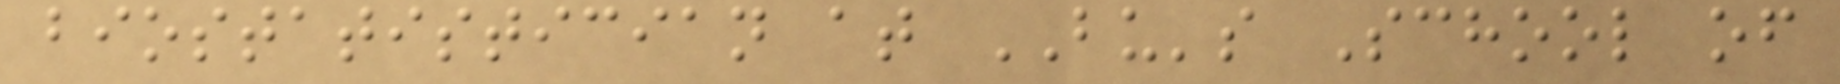biostatistician at BU's School of
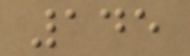145
